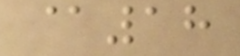@18
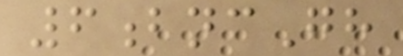6bncGh
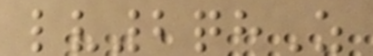lv2qhZ
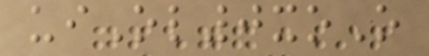uiOl0xoO
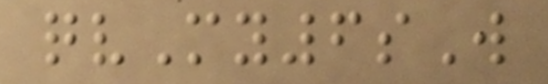qvMy6sW
